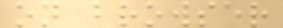on browser
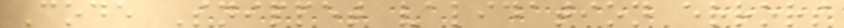Code Snippet validation errors
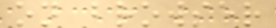on browser
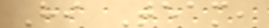Hi Team,
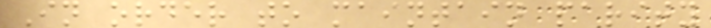In order to maintain parity
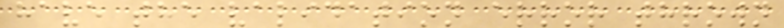have the validation error thrown
